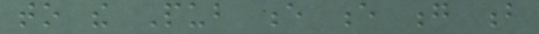to the Pub e e g b
